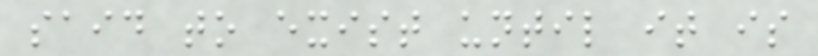said to exist until it is
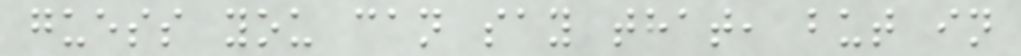guess you can say that, but in
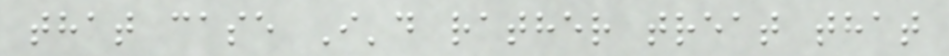that case I'd rather treat that
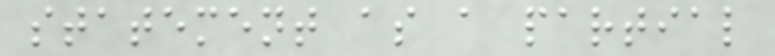statement as a partial
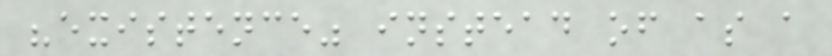"existence" instead of as a
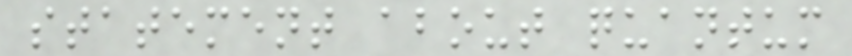statement about quantum
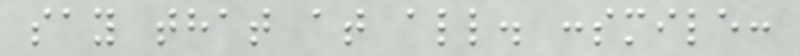say that at all. :smile:
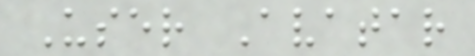User Avatar
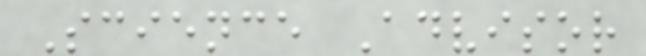Science Advisor
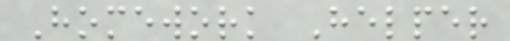Homework Helper
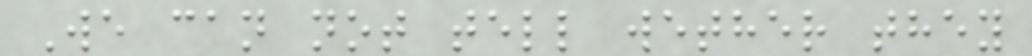We can not tell wether they
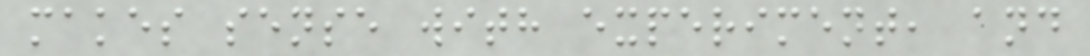makes sense with experiment, and
